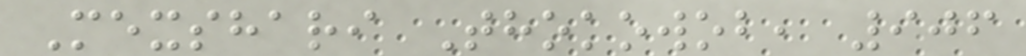Mexshari Thokowob, 906
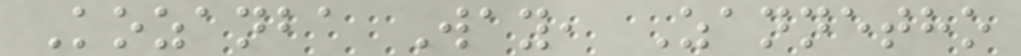Kozanba Way, Zannetho
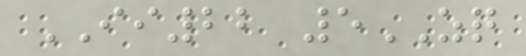II22 5ZQ
